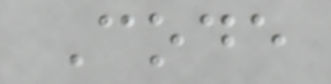Code
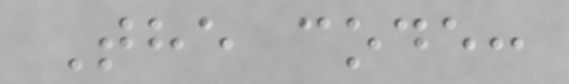The code:
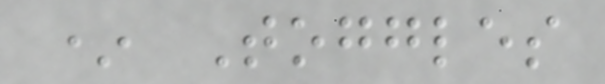* Toggles
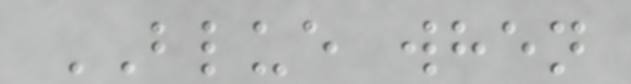BLUE when
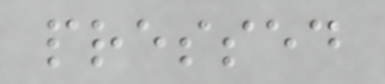pressed
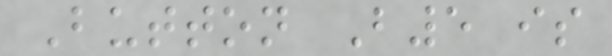Button B5 is
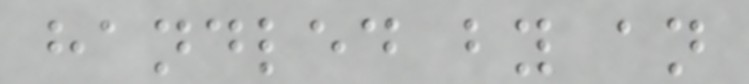handled by an
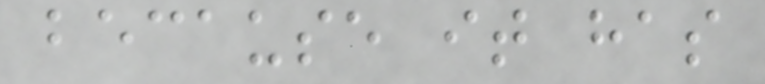because it has
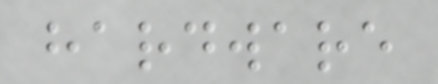hardware
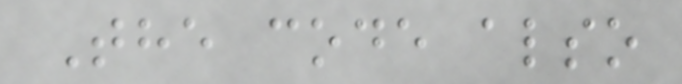The code also
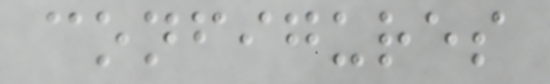configures
